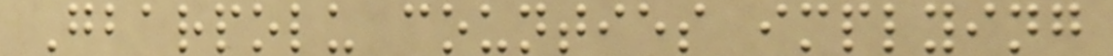Gbarpolu counties implying
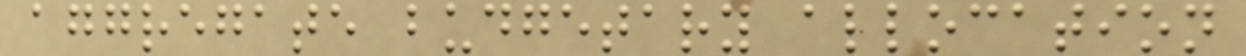aggregate budgetary allocation
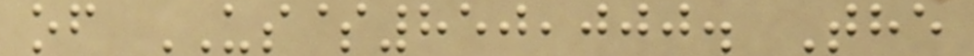of US$850,000. The
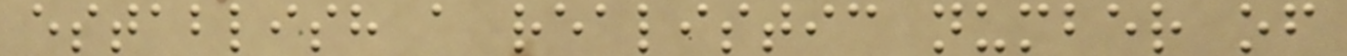establish a realistic number of
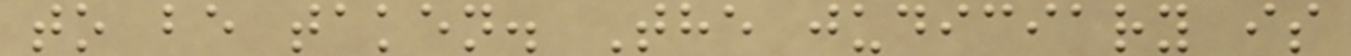to be taken. The judiciary is
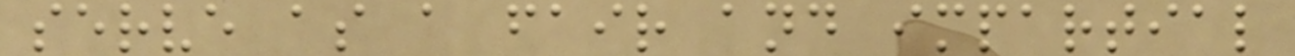serve as a fair and impartial
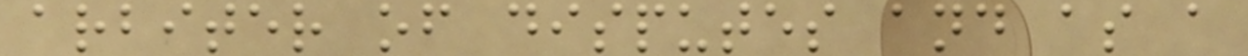arbiter of disputes and as a
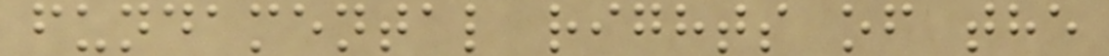fundamental rights of the
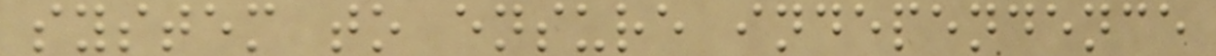system to ensure independence
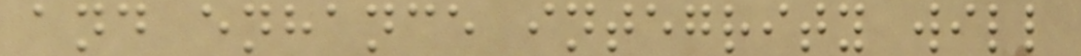and enhance integrity will
